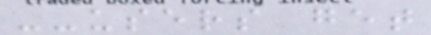--users get
